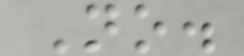No.
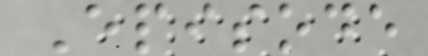Episode
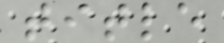title
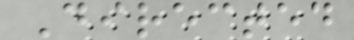Directed
